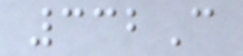332C
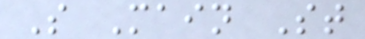S Main St
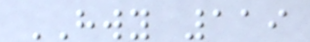HWY 119
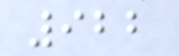922
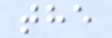the
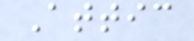Attic
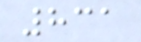831
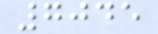7045
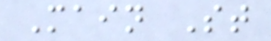Main St
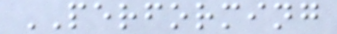PERFORMING
